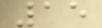15
